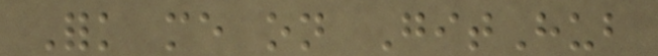Fork me on GitHub
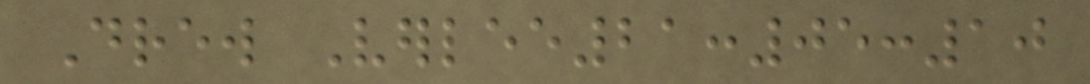Drew Verlee21:05:10
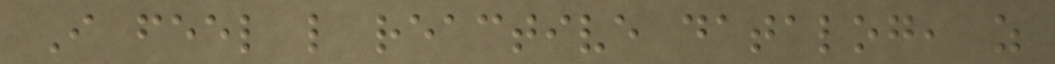I feel like reactive datalog, as
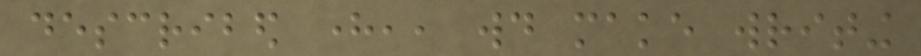described here,, would make writing
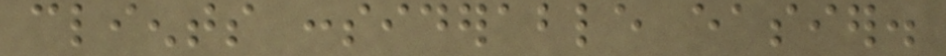clients considerable easier.
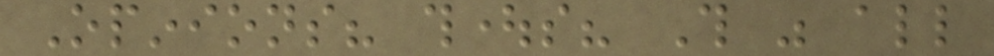Opinions? thoughts? This was all
